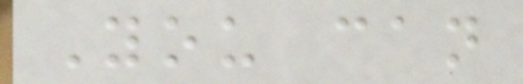You can
